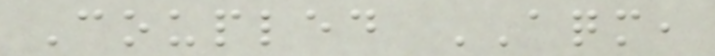Coupled AQM,
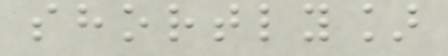shortly]
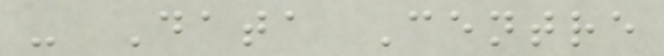- Data Centre
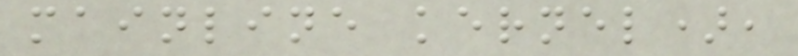mainline kernel),
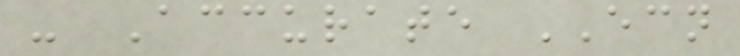- Accurate ECN
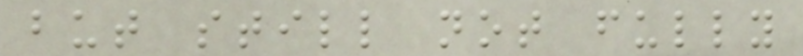but still not fully
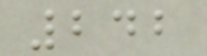242
